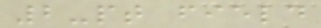2-pt field
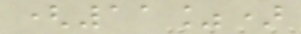(11%)
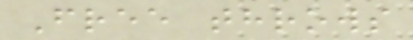Free throws
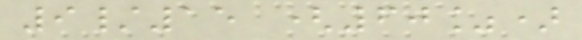9/15 (60%)
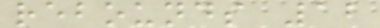rebounds 12
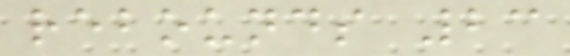rebounds 23
